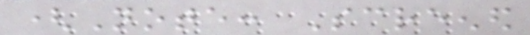(Note: Screened
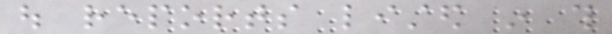out reports listed in this
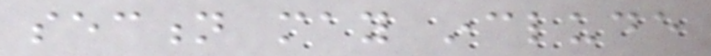section may include
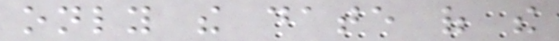only the date of the
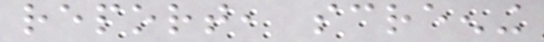report, screening
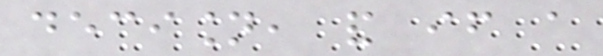decision, and if a
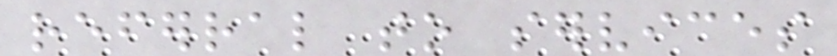referral to services
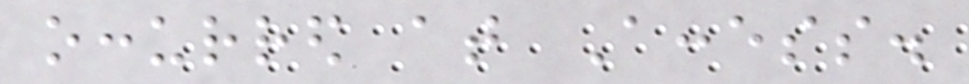occurred at Access.
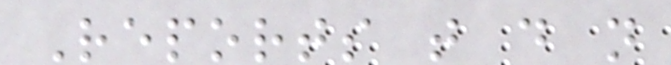Reports that do not
